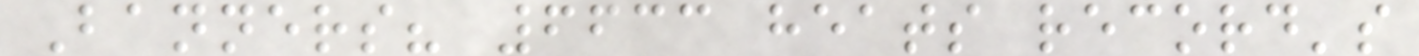Banners? 6633 heats record's
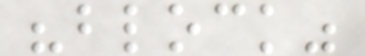"block"
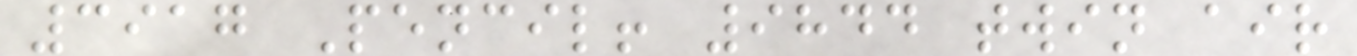3917 Pencil! 9844 twin air
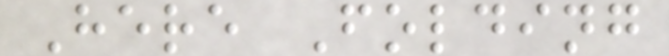Here Folding
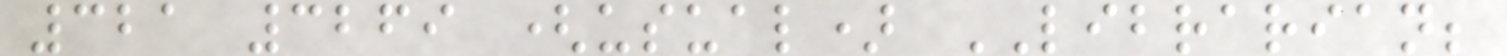321 3269 (usual) LIBRARIAN;
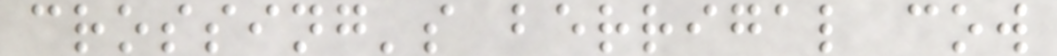crossing's berrigal cow
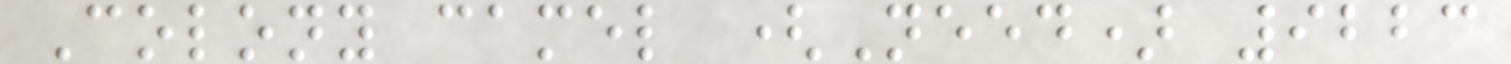Colony camel (Need) 9223
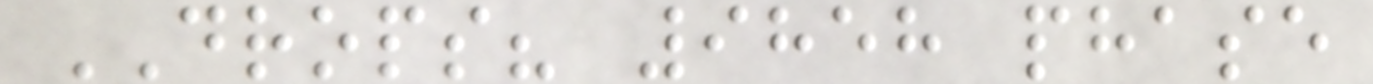DROPS? 9858 phase
